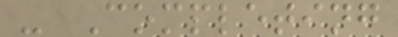- Completing
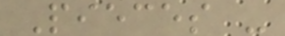Pieces -
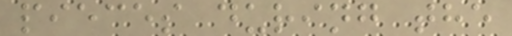pieces during the
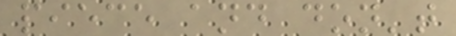piece and don't
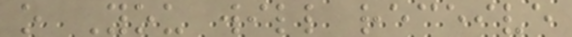o You will receive
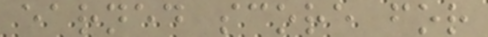earned score for
